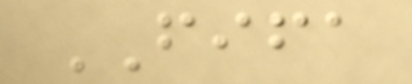FIFA
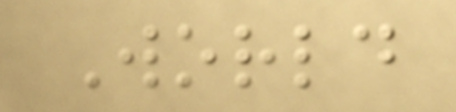World
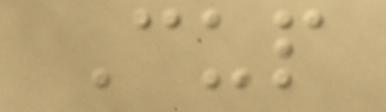Cup
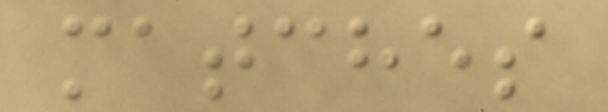matches
